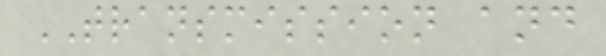TRANSMISSION and
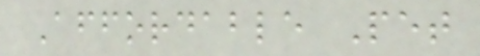Affordable Pet
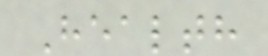Health
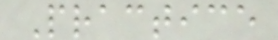Practice
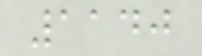1140
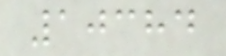10384
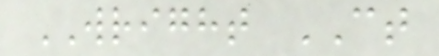WRIGHT CT
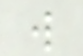w
